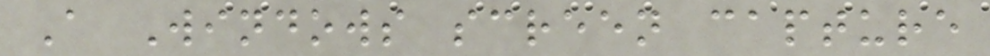A Windows screen capture
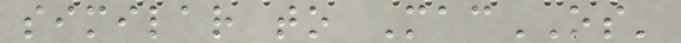similar to MacOS'
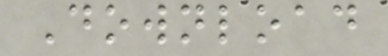Download
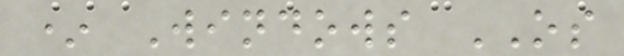* Windows OS
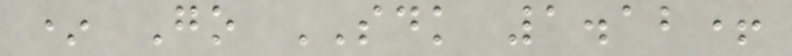* Go SDK 1.12+
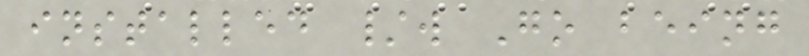installed /w Go being
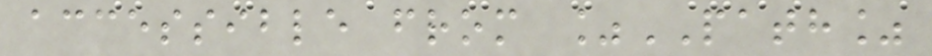accessible from %PATH%
